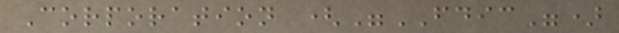Corporation ("FDIC")
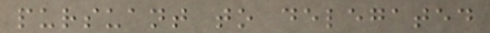pursuant to delegated
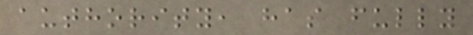authority, has fully
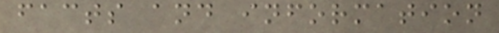facts and information
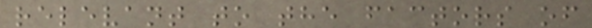relevant to the factors of
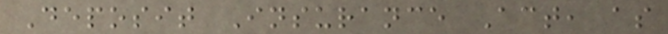Deposit Insurance Act, as
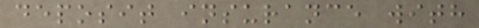deposit insurance with
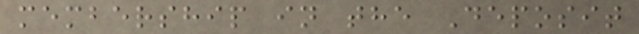membership in the Deposit
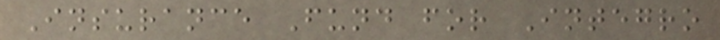Insurance Fund for Integro
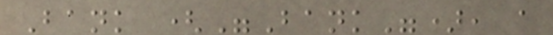Bank ("Bank"), a
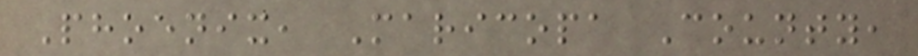Phoenix, Maricopa County,
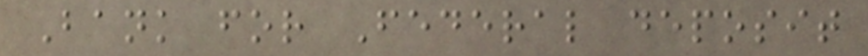Bank for Federal deposit
